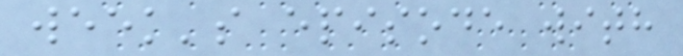week's episode with
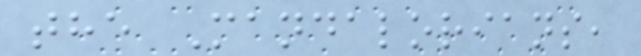the Mandalorians,
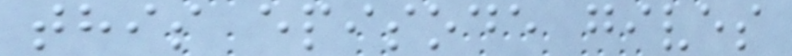this episode gives
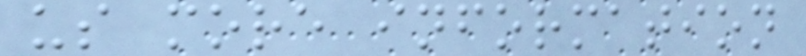us more information
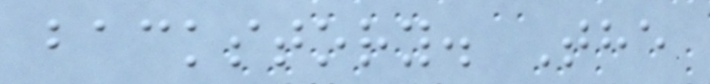backstory. The
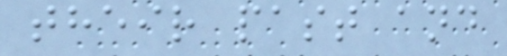their past and
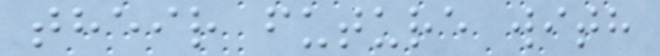their future with
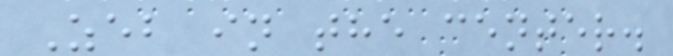Zeb in the center.
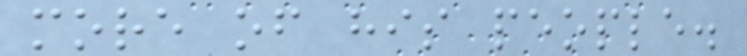more of his people.
